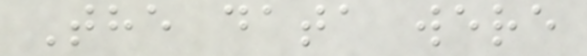The data were
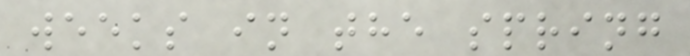weeks in the spring
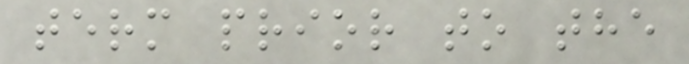term prior to the
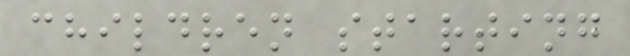children starting
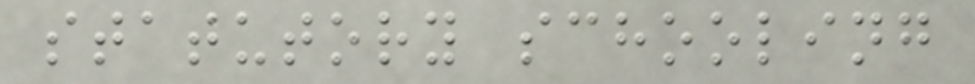statutory schooling
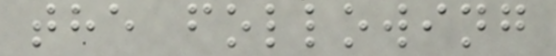the following
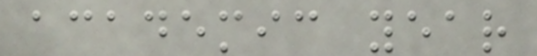academic year
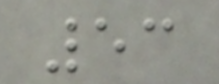53
